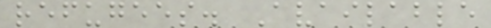refugees. Available
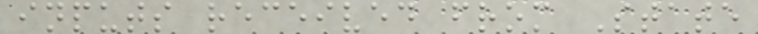inputs received from State
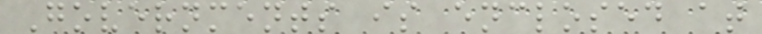Governments is enclosed at
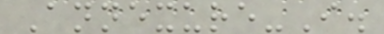Annexure-I.
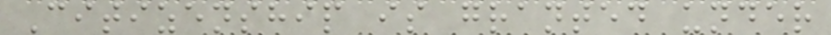Citizenship is granted under
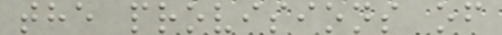the provisions of
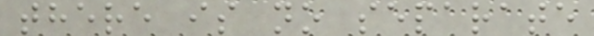there is no separate
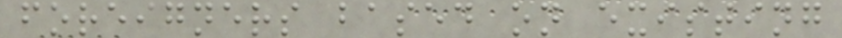foreigners based on existing
